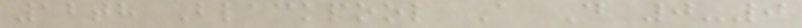12th Blackpool A D 0-0
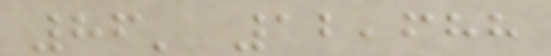86' 12,688
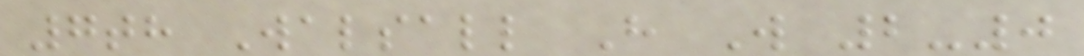7th Walsall H W 2-0
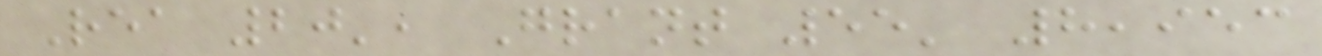Rea 20', Grant 55' 8,953
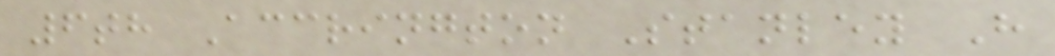6th Accrington Stanley H
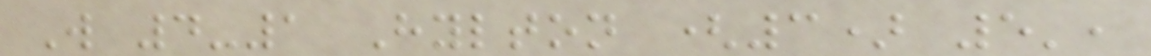W 4-1 Hylton (3) 5',
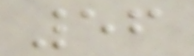56
